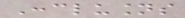Conclusions
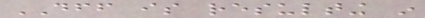DFF is resulting in
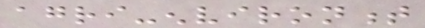agri-environment
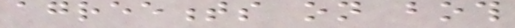agreements on both
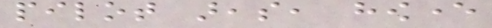pilot areas, however
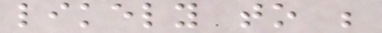likely to be
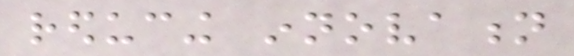reducing innovation
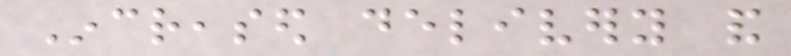Increased delivery and
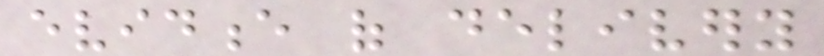evidence of delivery
